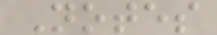Notes
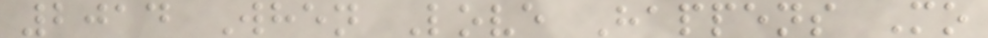2014 When Love Happens Mo
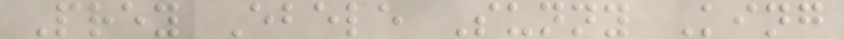Prey Ebele Sunny King
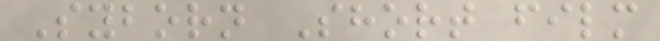Syborn Short film
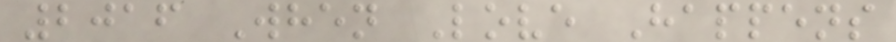2016 When Love Happens
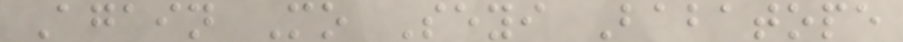Again Mo Seyi Babatope
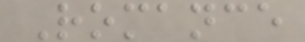Romance
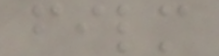film
